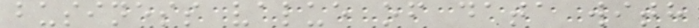business value of data with
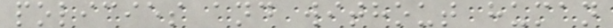policies and without human
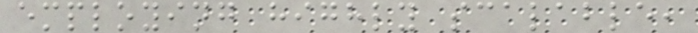employing highly scalable,
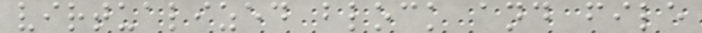virtualized block and file
